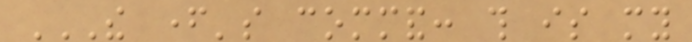THE FATHER'S COMMAND: THIS IS MY
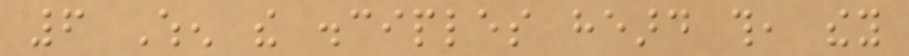6 When the disciples heard this, they
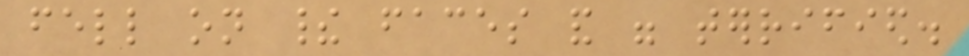fell on their faces and were terrified.
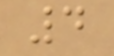4
